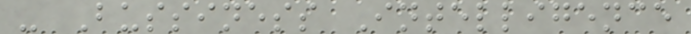- Bussiness Intelligence
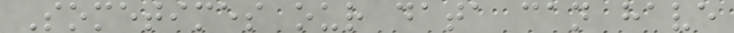Sometimes our data can have
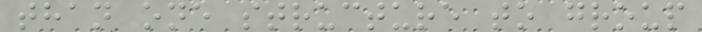than one structure to group
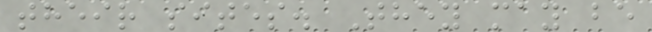their sites. They may be
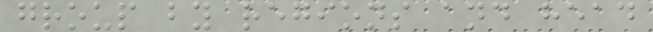group by regions and head
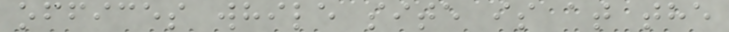offices while site is at the
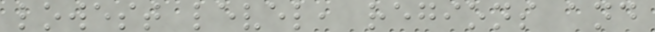lowest level, regions and
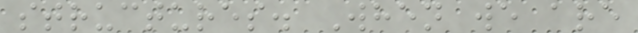structures. When we are
